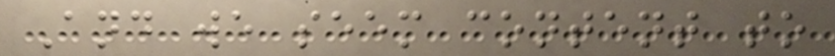And we seem content to
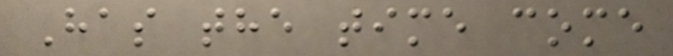Has the time come
